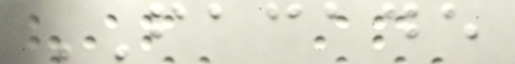FACADE
